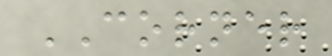CORNER
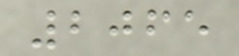2065
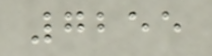7255
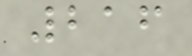216
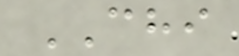CHI
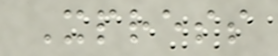Xpress
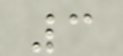3
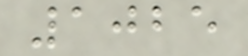1025
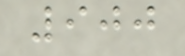900
